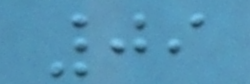09
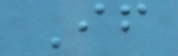If
